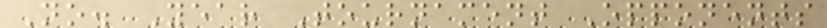No. Year Tournament Opponents
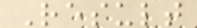Result
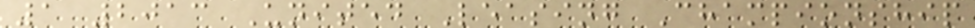1 2013 United Leasing Championship
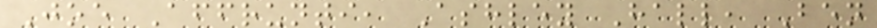Joe Affrunti, Ashley Hall, Ben
